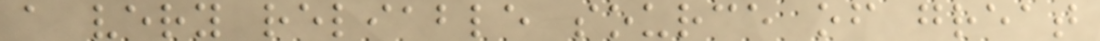a very reliable source of great
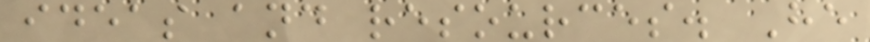ideas and resources. He
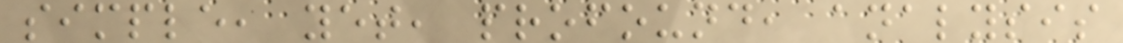simple, yet, profound, analysis
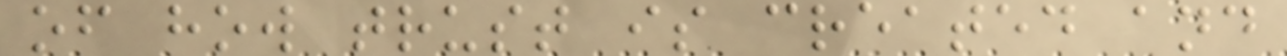of how trust is created and
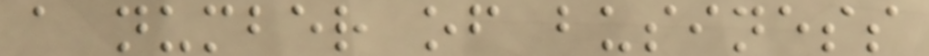a number of business
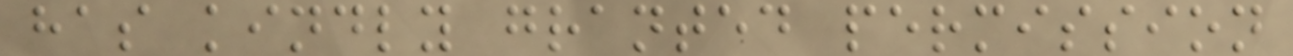has kindly granted permission
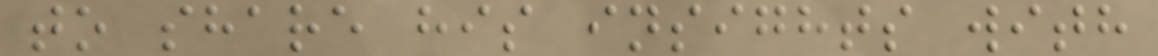to share his insights with
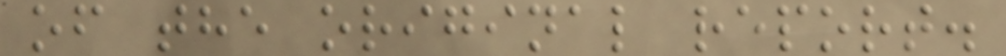of the original report.
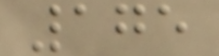175
